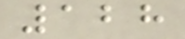128
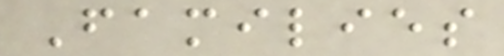Families
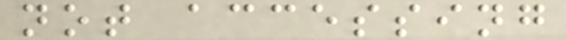not accessing
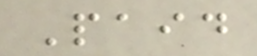Paid
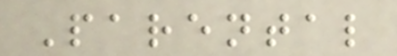Parental
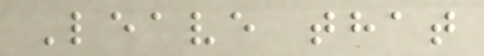Leave that
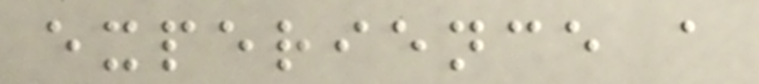experience a
